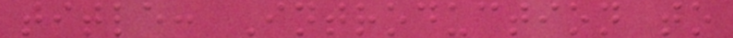title: Introduction to
